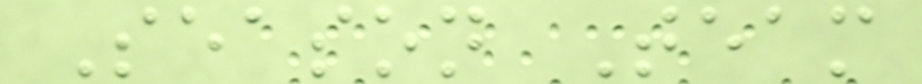Season Team
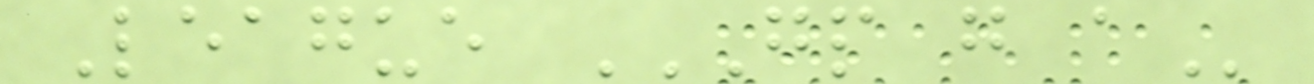League GP G A
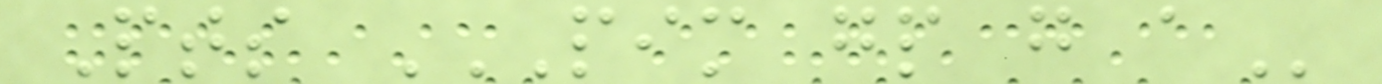Pts PIM GP G A
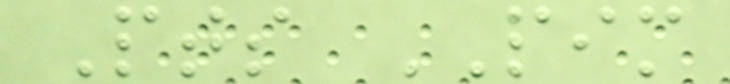Pts PIM
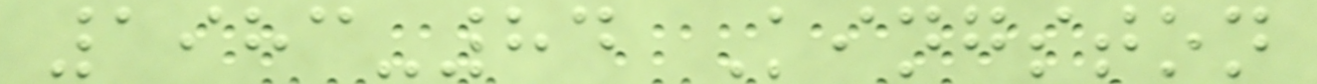1983-84 Kingston
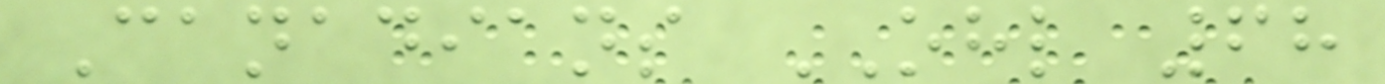Canadians OHL 68
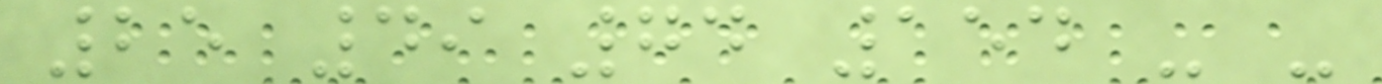25 49 74 154 - -
